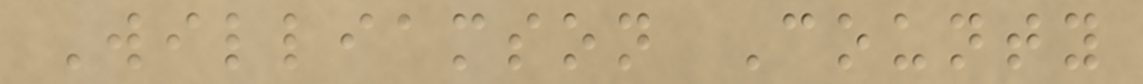Williamson County
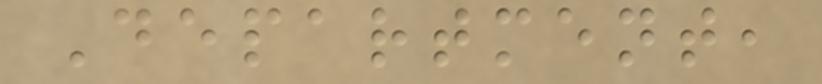Department,
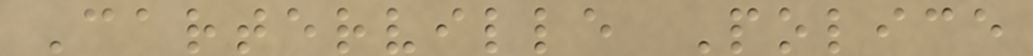Carterville Police
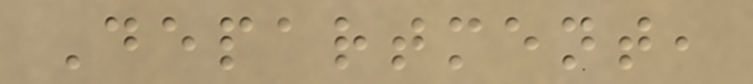Department,
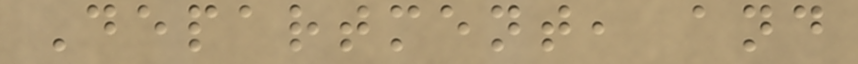Department, and
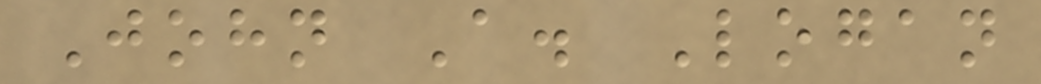John A. Logan
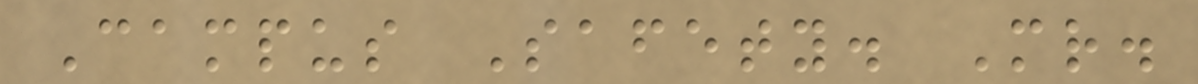Campus Safety. Mr.
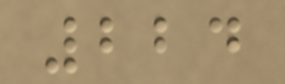224
